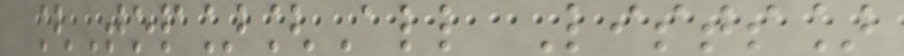[Top][All Lists]
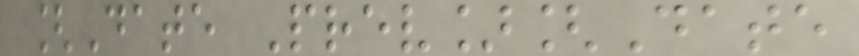[Date Prev][Date
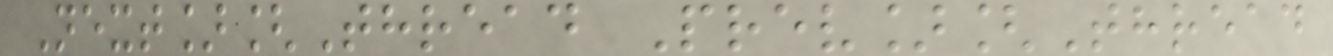Next][Thread Prev][Thread
